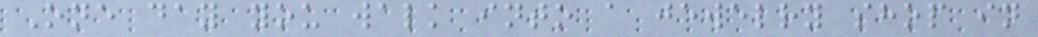One day you walk into a jewelry shop in
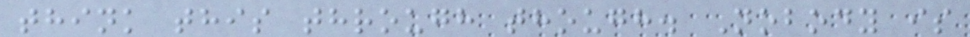think this through though. Nobody is
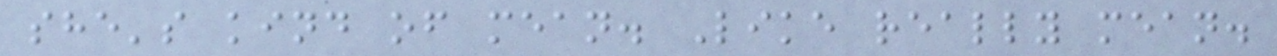she's kind of mean. Like really mean.
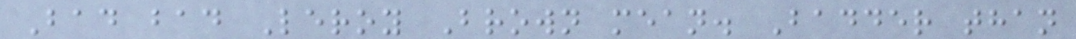Bad bad Leroy Brown mean. Badder than
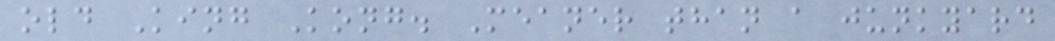old King Kong. Meaner than a junkyard
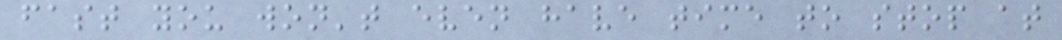fast you won't even have time to stop at
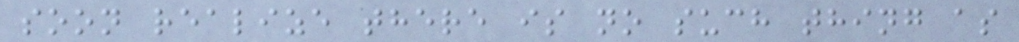soon realize there is no such thing as
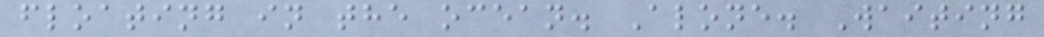floating in the ocean. Alone. Waiting
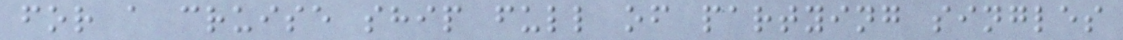for a cruise ship full of partying singles
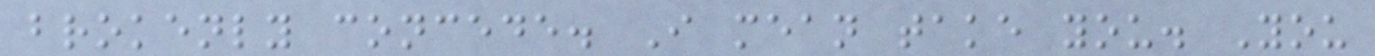brokenly concede. I mean take you. You
